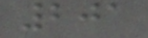201
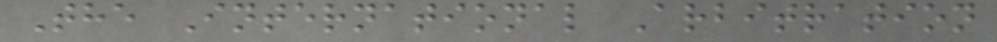The International Arbitration
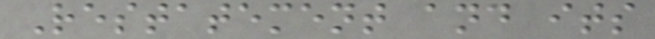Restatement and its
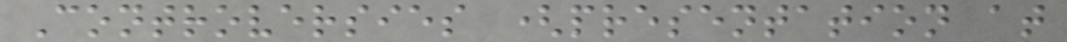Controversies (presentation at
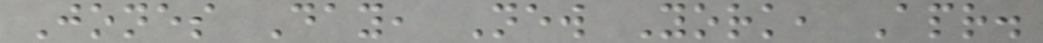Jones Day, New York, Apr.
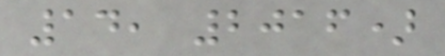14, 2016)
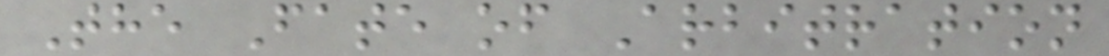The Fate of Arbitration
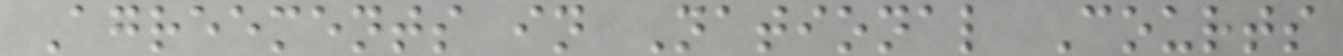Agreements in National Courts
